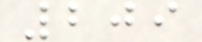209
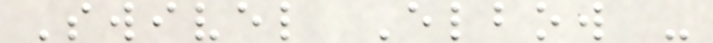Swivel Elbow -
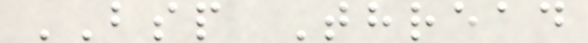BSP Thread
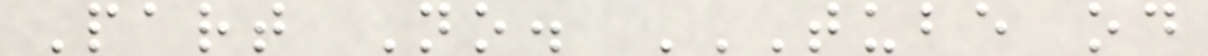Part No. TUBE OD
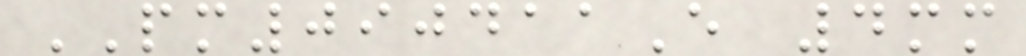PM090411E 4mm
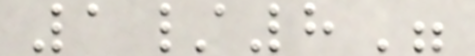1/8"
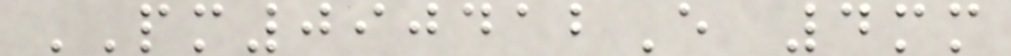PM090412E 4mm
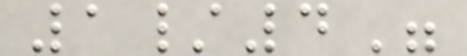1/4"
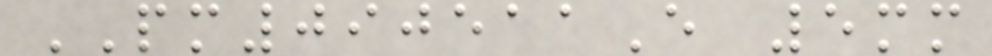PM090511E 5mm
